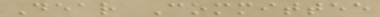Dear Committee
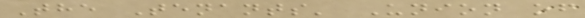The Tenants' Union of
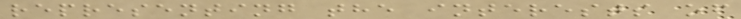representing the interests of
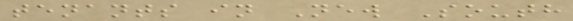tenants in New South
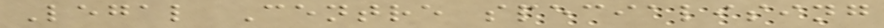Legal Centre specialising
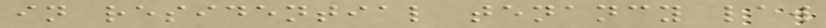in residential tenancy law
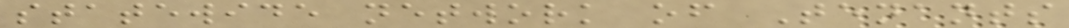statewide network of Tenants
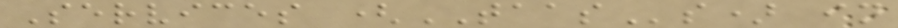Services (TAASs) in
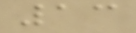13
